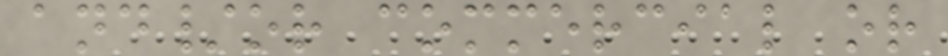and/or commercial or
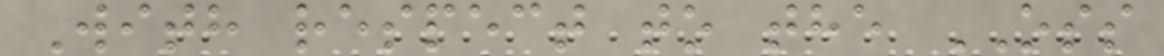With respect to the OSS
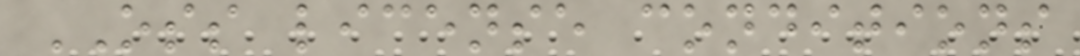OSS license conditions
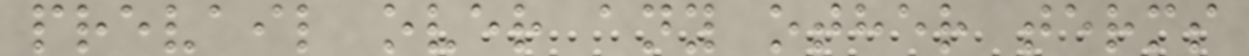prevail over any other terms
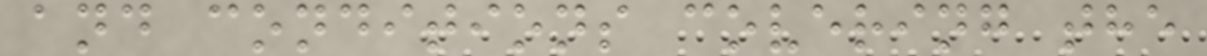and conditions covering the
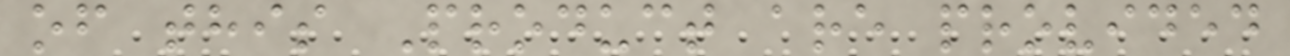of this Product are provided
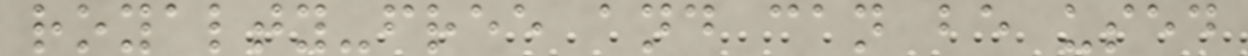royalty-free and can be used
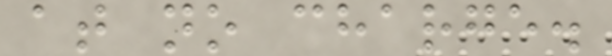at no charge.
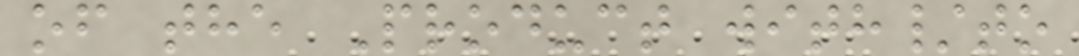of the Product with/to
